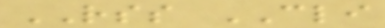RSS CLI
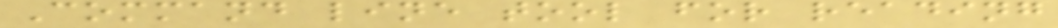Command line tool for reading
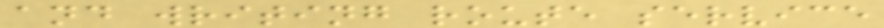and writing route service
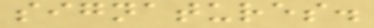signatures.
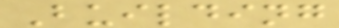Building
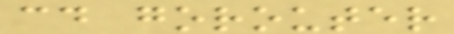cd gorouter
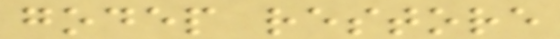godep restore
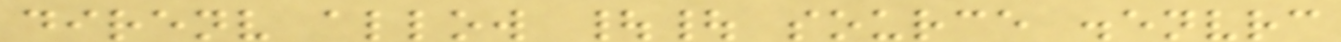direnv allow || source .envrc
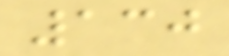130
